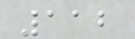112
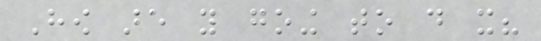How are you going to do it?
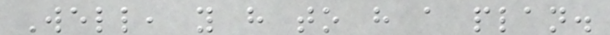Well, you have to have a plan.
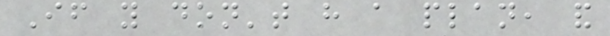If you don't have a plan, and
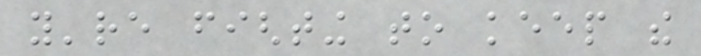you're fighting to keep the
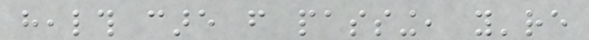health care from passing, you're
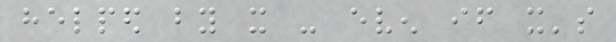helped by it - even if it's
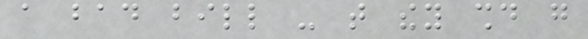a bad bill - that they should go
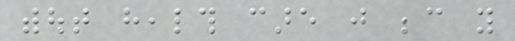without health care just because you
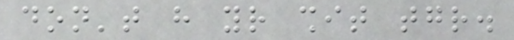don't have your shit together.
